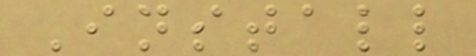Install
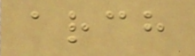arch
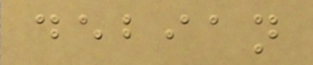debian
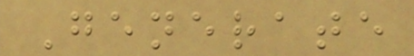Generate
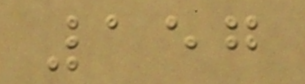157
